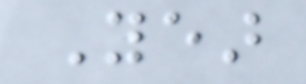Year
